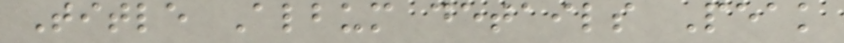Title Album details Peak
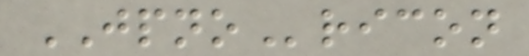JPNOricon
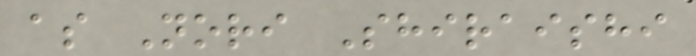as Nori Shiraishi
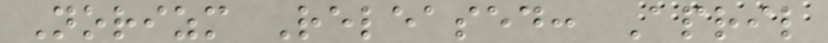Norizm Released: April
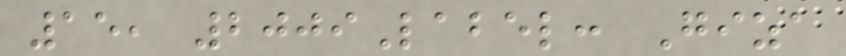15, 2009Label: Giza
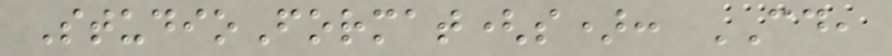StudioFormat(s): CD,
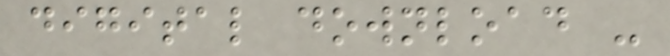digital download -
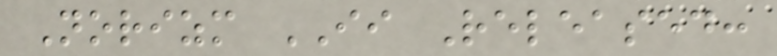Norizm II Released:
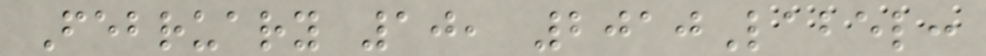February 10, 2010Label:
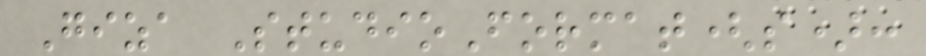Giza StudioFormat(s):
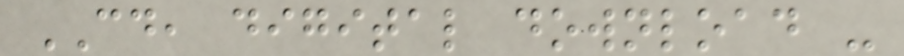CD, digital download -
